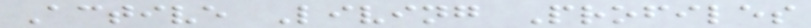Active Living Profiles
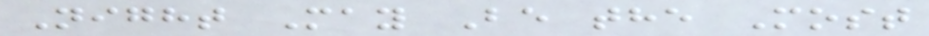Night May Be the Most
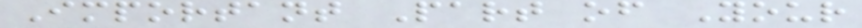Important Part of Your
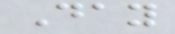Day
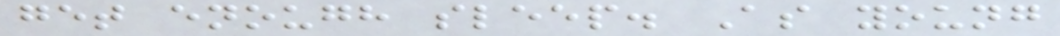get enough sleep. As young
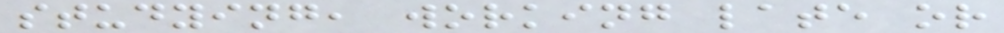studying, working late or
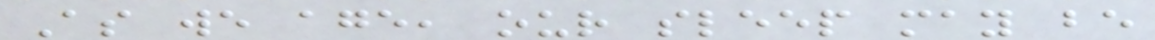As we age, our sleep may be
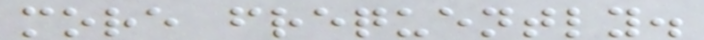more frequently.
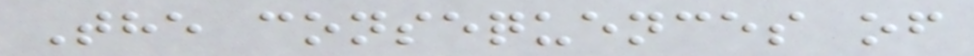The consequences of
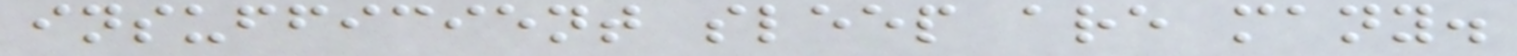insufficient sleep are many.
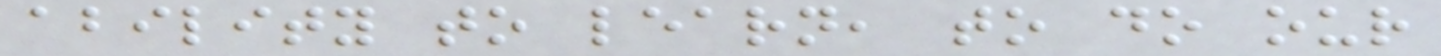ability to learn, to do our
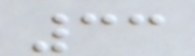33
